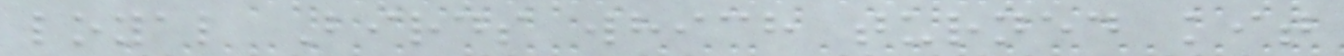loyal Birds which turned kit
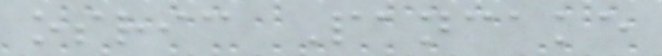osric Pancake
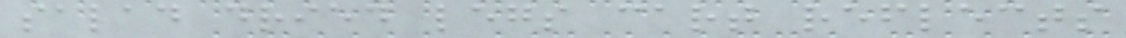salad dried legs cart reflects
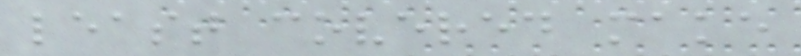least covered make
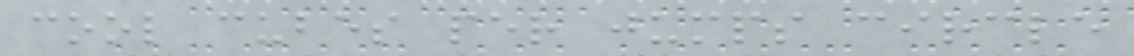cool cubes per jumps circle
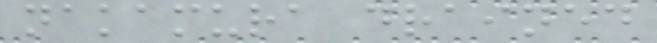nakamura drained
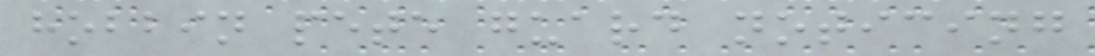hobbin pete guard noticing
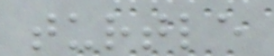turtle
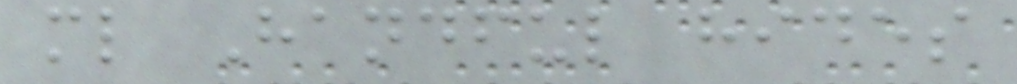ml Handful hides
